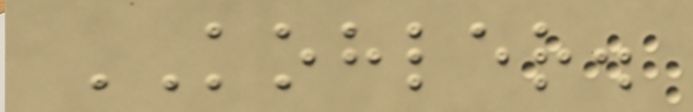KOHLER.
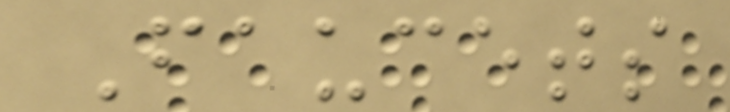Faucets
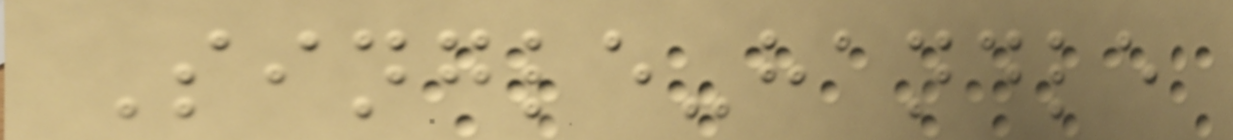Single-handle
